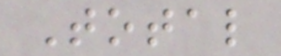Total
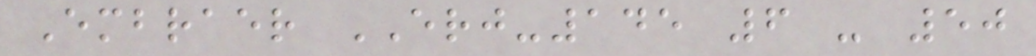Embraer ERJ-145 6 - 50
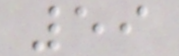59
